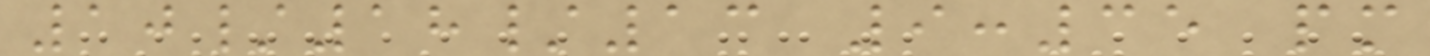10/18/13 9:35 pm
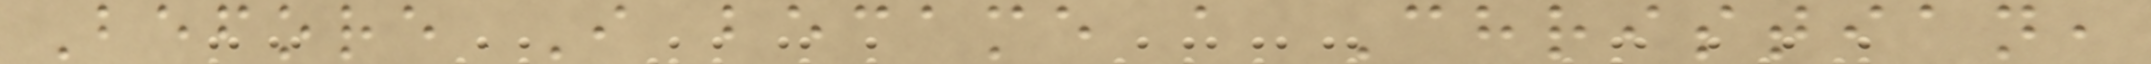Before I became a Christian,
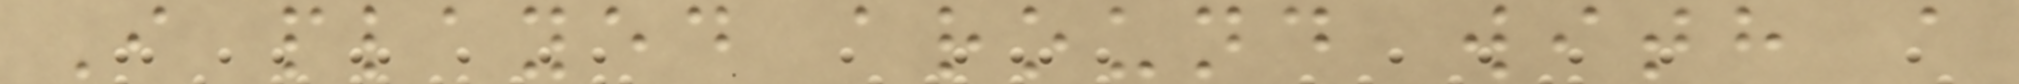I played around with a
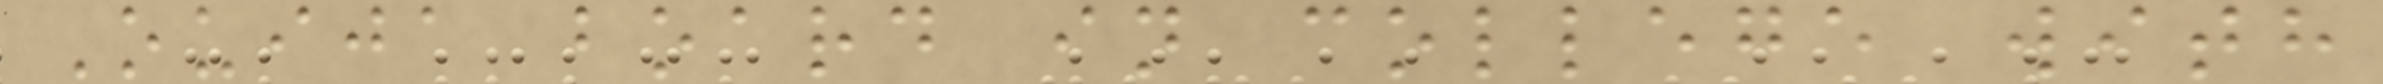Ouija board in college with
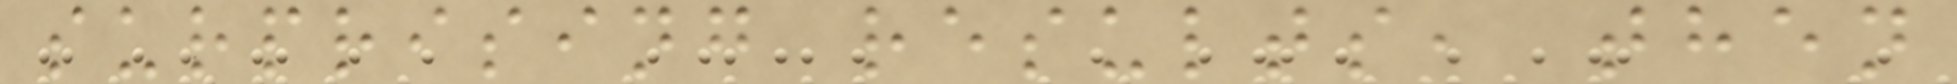surprising results, then
